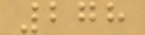278
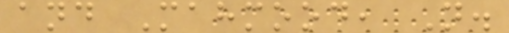and Mahmood, N.
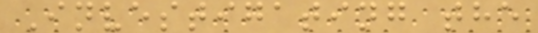Investigating the
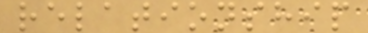relationship
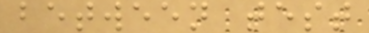between test
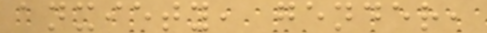anxiety, gender,
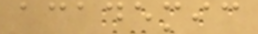academic
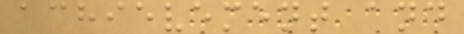achievement and
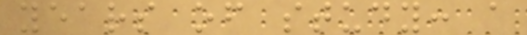years of study: a
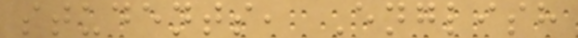students, English
